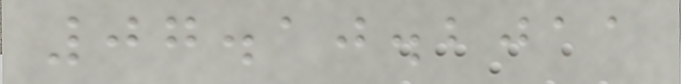07.10.2011
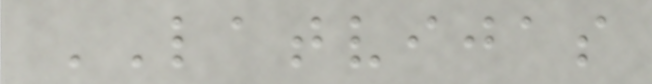LATVIJAS
